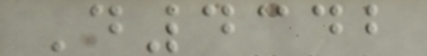D4342
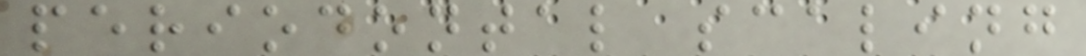periodontal scaling
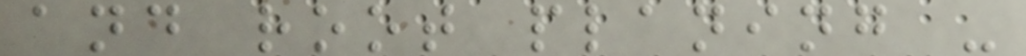and root planing -
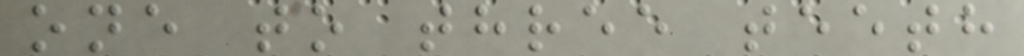one to three teeth
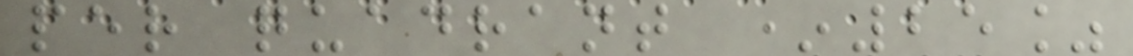per quadrant *25%
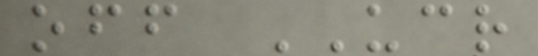off UCR
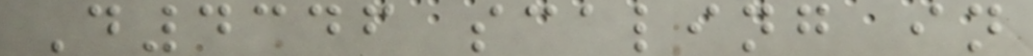D4346 scaling in
